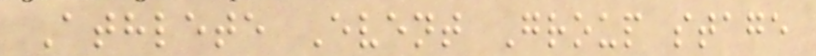Athlete Event Group stage
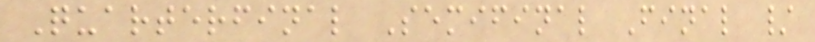Quarterfinal Semifinal Final /
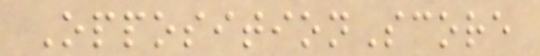OppositionScore
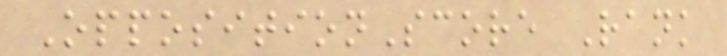OppositionScore Rank
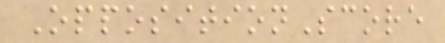OppositionScore
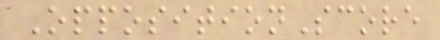OppositionScore
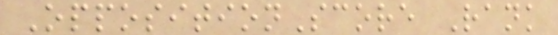OppositionScore Rank
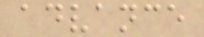advance
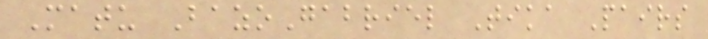Matu BazoGabriel Tika Pairs
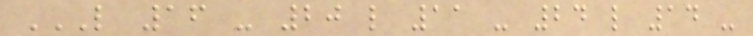L 16 - 20 L 11 - 24 L 14 -
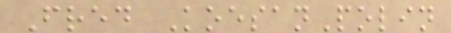Fred KoesanPolin
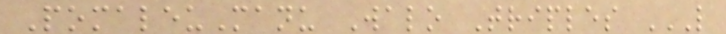PomaleuManu Walo Triples L
